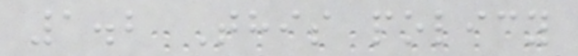1.2 This policy
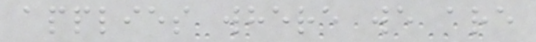applies where we are
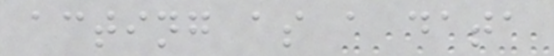acting as a data
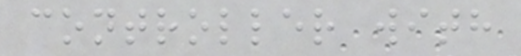controller with
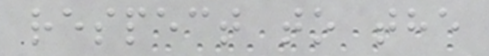respect to the
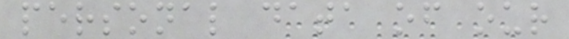personal data of our
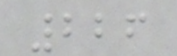226
